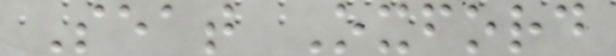Seat Oxford
